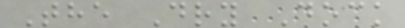The Dry Dock
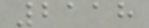2118
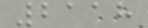2118
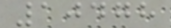10478
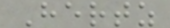Hertz
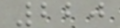220
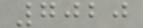7020
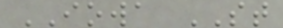IOWA ST
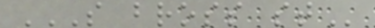S BROSS ST
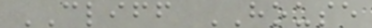CLIFF HOUSE
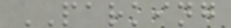PARKING
